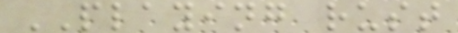PLAYING rust
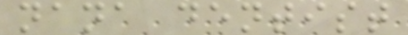nana dentist
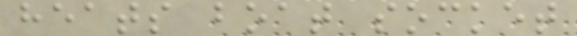heats boat socket
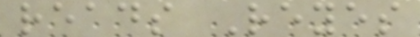reads Reyes
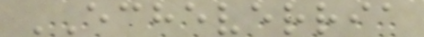ECHEVERRIA
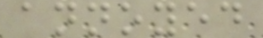annoyed
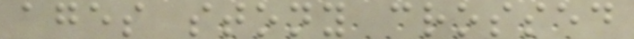ages stony crossed
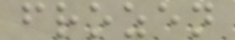frozen
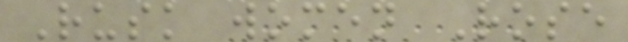Rusk women Rose
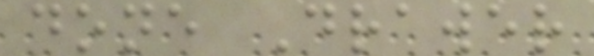done Drawer
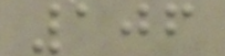106
